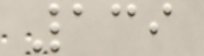139
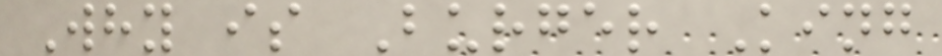Why is Burger King
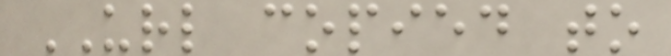URL copied to
